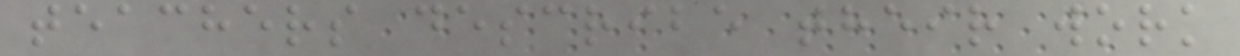teachers describe their work
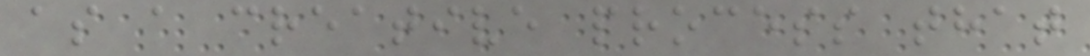as a creative process that
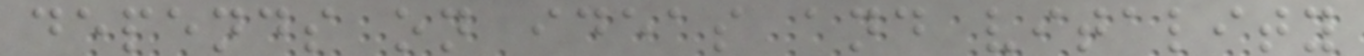depends on ideas and vitality
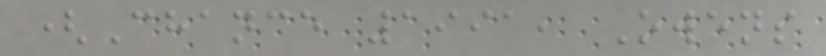(Chance 1991, Owens
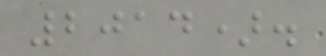2014).
